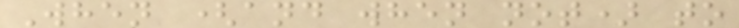When (and when not) to
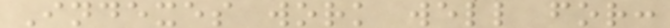Indexes work well for:
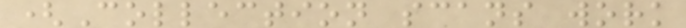(Collection scans work
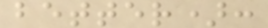better):
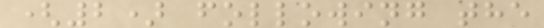(2) following the
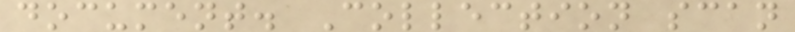document. Collection scan
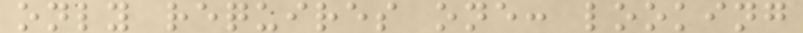only requires one: looking
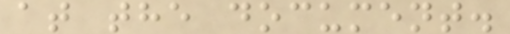at the document.
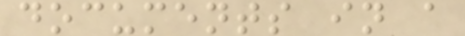documents in a
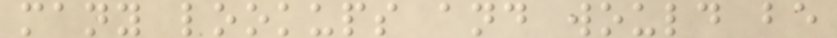many lookups and would be
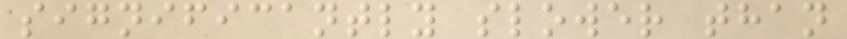significantly slower than
